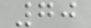70
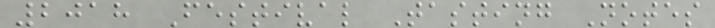2018 Festival Tasting Notes
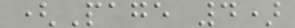(Page 4)
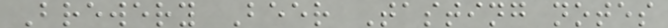Brewery Beer Tasting notes
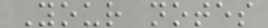Your notes
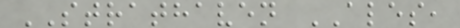STRATHAVEN ALES,
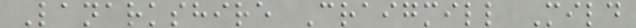Lanarkshire Craigmill Mild
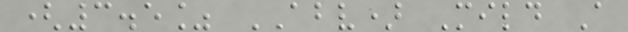(3.5% ABV) Mild A
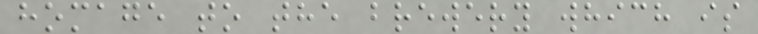homage to the brewery which is
